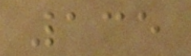135
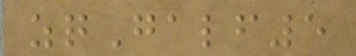zqGalf5
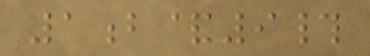1b&9#
